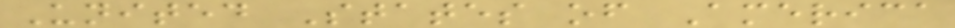United States of America
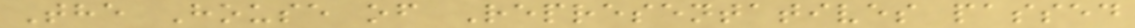The House of Representatives passed
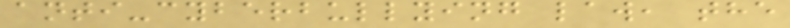anti-cyberbullying law, the
